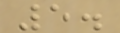5.
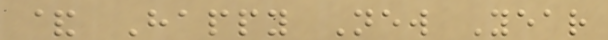& Happy New Year
